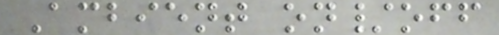Ambient on/off
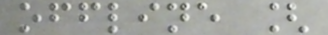offline [
